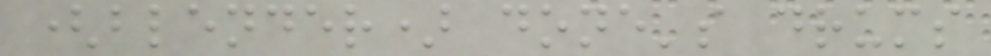(blender) done's drums
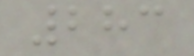283
